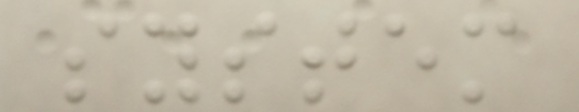system
